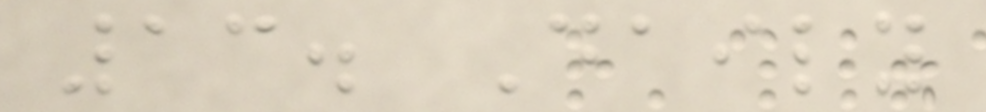13. Daily
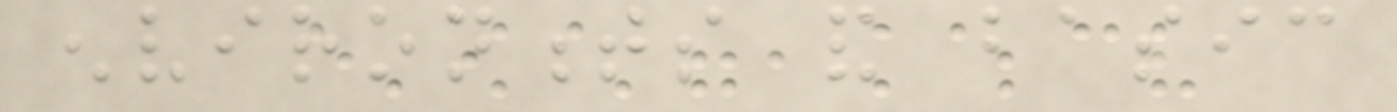environments and basic
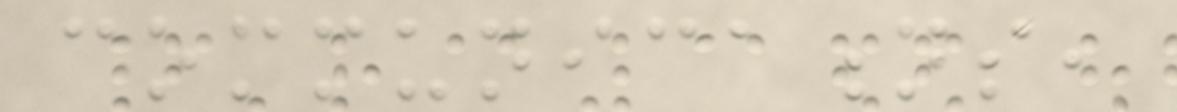communications,
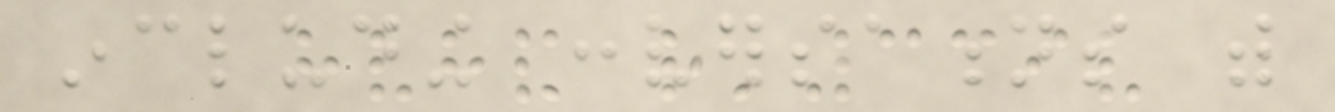including conversations with
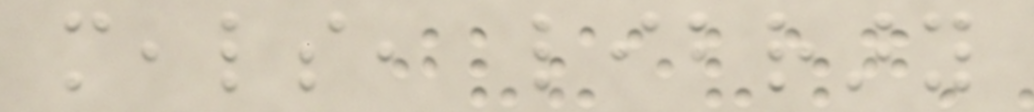meals, library
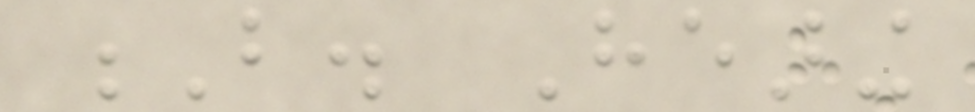B. Hearing
